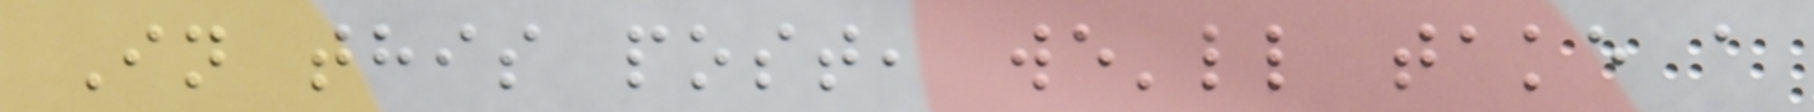In this post, we'll take a
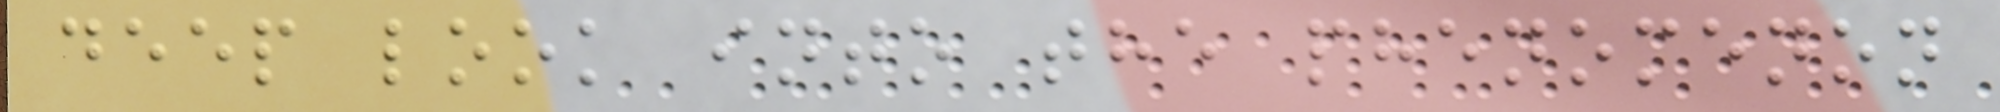deep look into the phenomenon
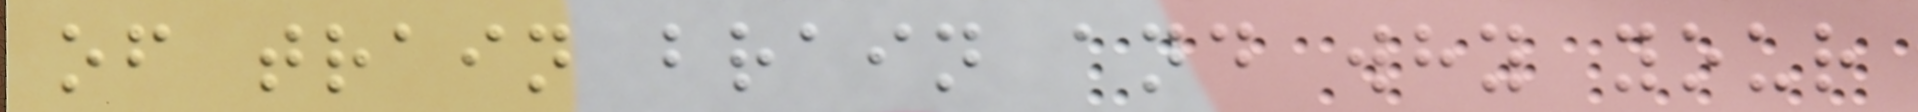of train brain and why your
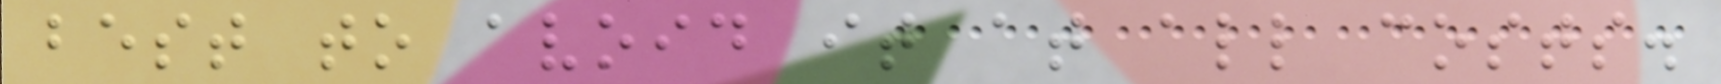best to avoid it at all costs.
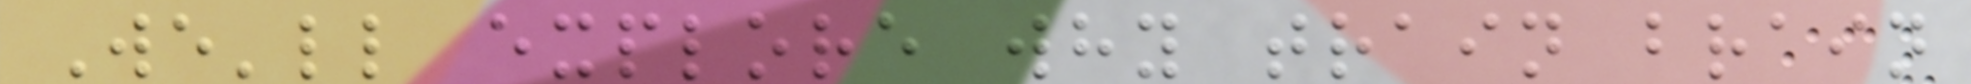We'll explore why train brain
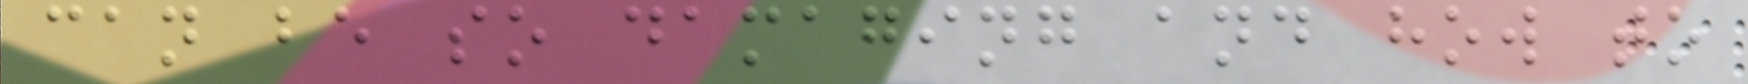can be so damaging and how to
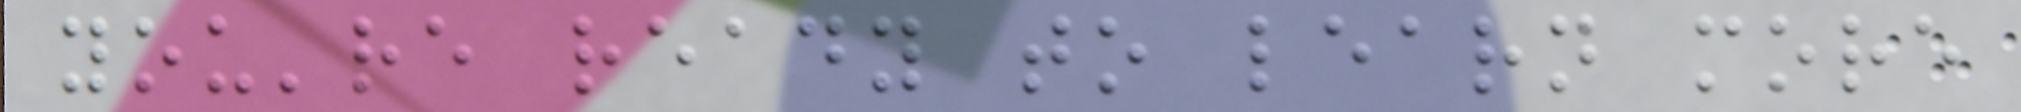you're ready to learn more
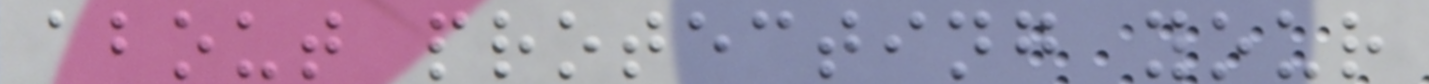about protecting your
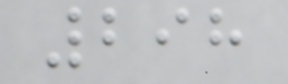298
